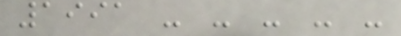1991 - - - - -
